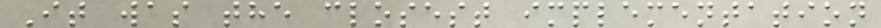It was the closest implementation
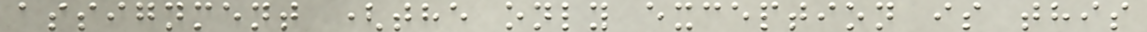assignment (the only exception is this
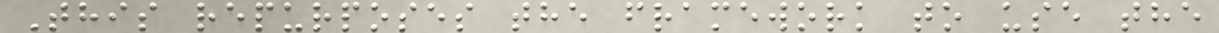This repurposes the framework to use the
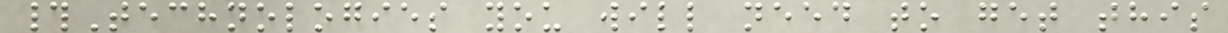#Technologies you will need to get this
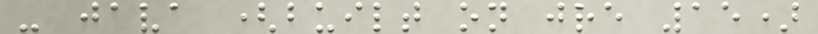- java (built on jre 15)
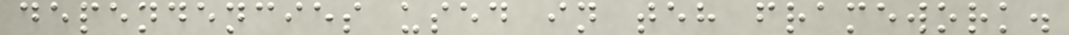dependencies used in teh framework.
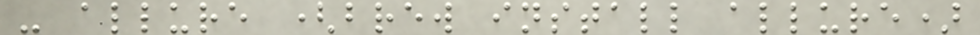- allure (brew install allure)
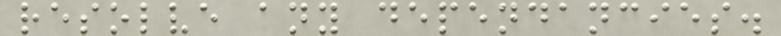resolve any dependancies.
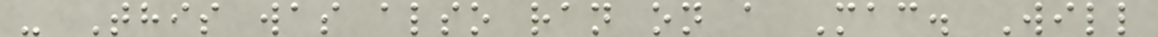- This was also ran on a Mac. Will
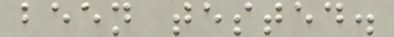been tested.
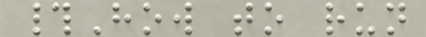#How to run
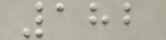182
